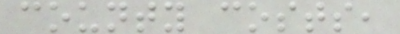county costs,
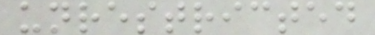unrestricted
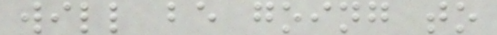will be going to
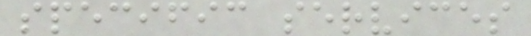specific services
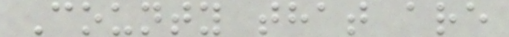County that are
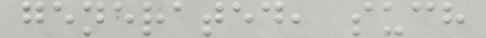generated, such
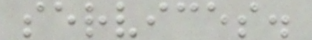services.
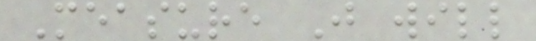Measure J will
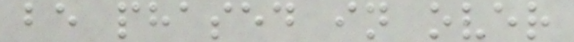be phased in over
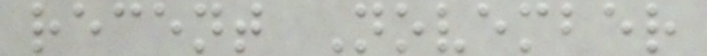recent November
